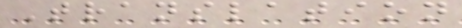Translation
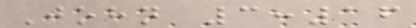John 3:16
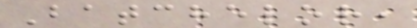Batchelor,
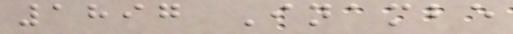1897 Inambe
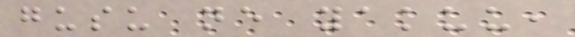gusu ne yakuu,
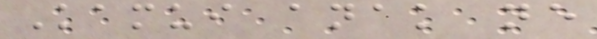Kamui anak ne
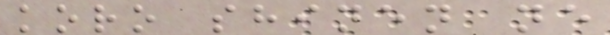koro shinen ne
